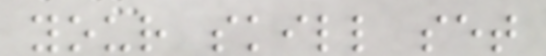your skill set
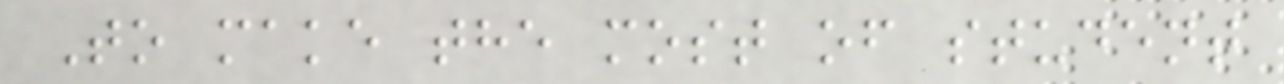To make the most of student
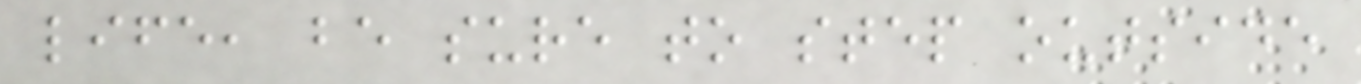life, be sure to step outside
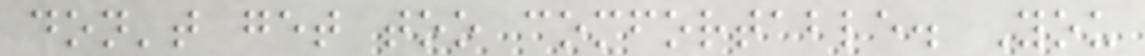don't get too comfortable. You
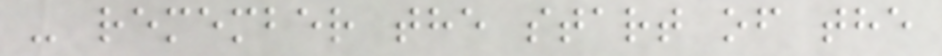- remember the start of the
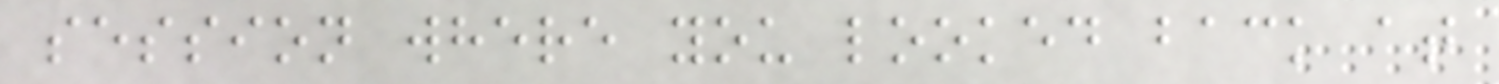session where you looked back at
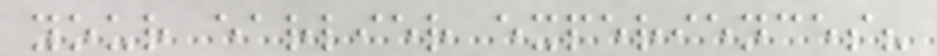your earlier experiences?
